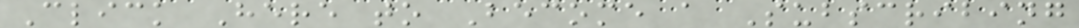Click Here to Become a Subscribing
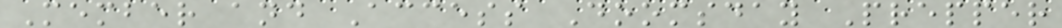Member and Access Doomsday Prepper
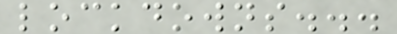lockdowns...
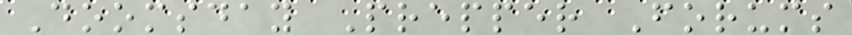Doomsday Prepper Forums
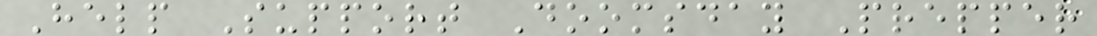Help Support Doomsday Prepper
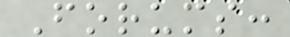Forums:
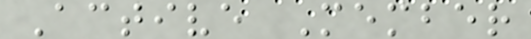Active Member
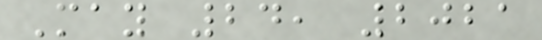May 24, 2021
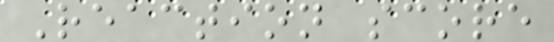Reaction score
